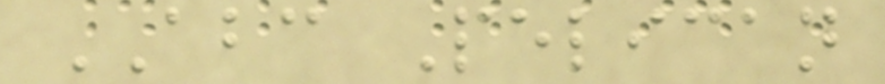ABC Pelican
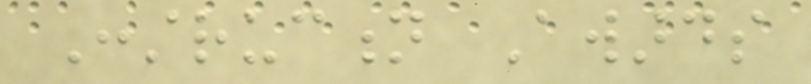Construction Awards
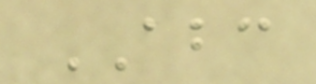ABC
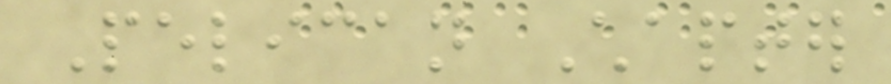Pelican Chapter
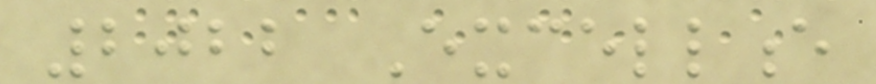2022 Excellence
